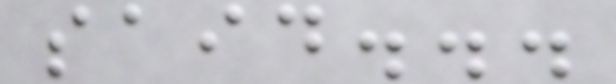said...
